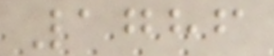1786
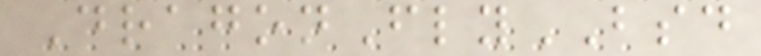DragonFlyBSD
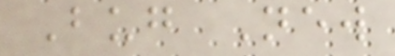Bug New
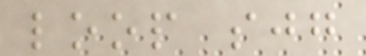loop sjg
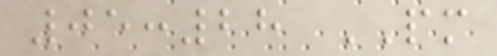05:28 PM
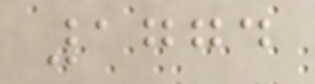1774
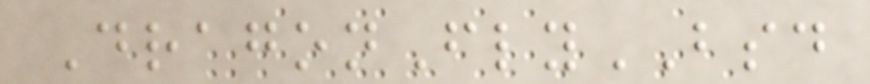DragonFlyBSD
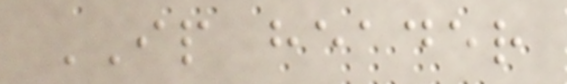IP header
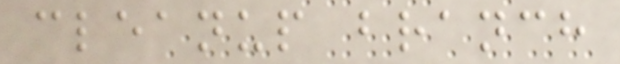cleanup branch
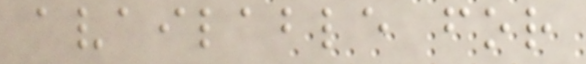available for
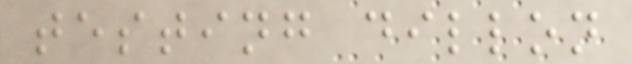testing dillon
